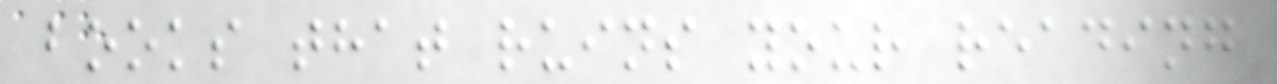books that ruins your reading
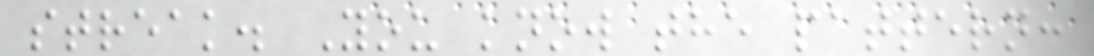streak. You know the pattern:
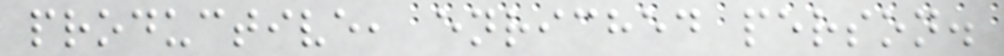productive, enriched person.
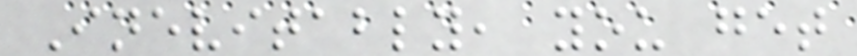Inevitably, you get
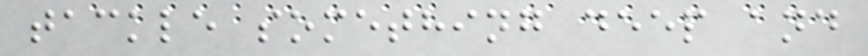tackle something deep and
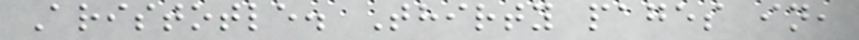Aristotle. Thirty pages in,
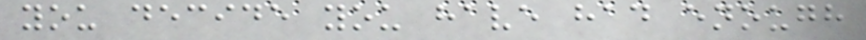you decide you have had enough
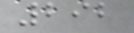292
